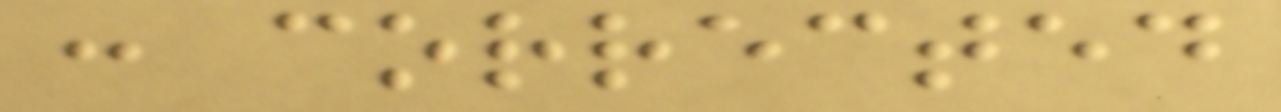: corrected
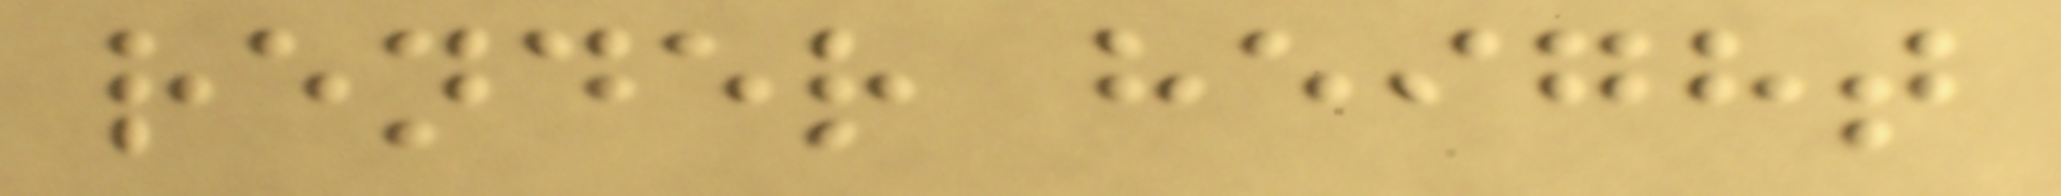render height
